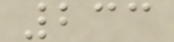233
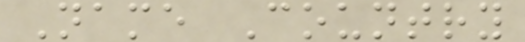Name Country
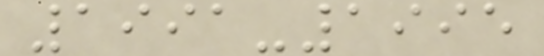1991-1995
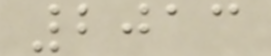2013
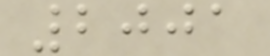2001
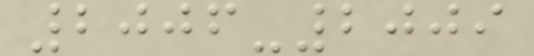2006-2009
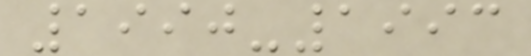1990-1993
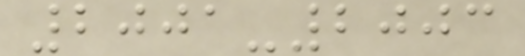2001-2003
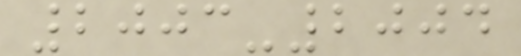2003-2004
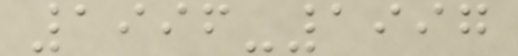1996-1997
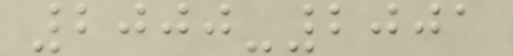2000-2001
